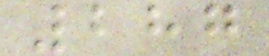287
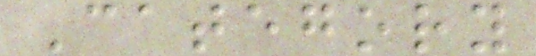Category
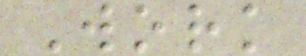Work
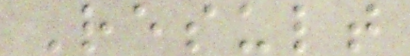Result
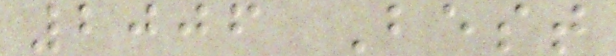2006 Best
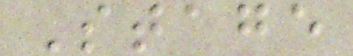Stage
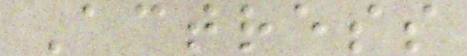Actress
